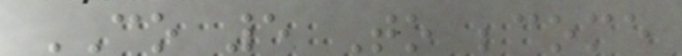CO 5 To become
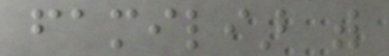familiar with
